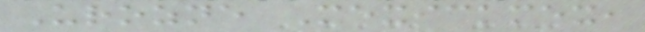Urozne Mexickmex,
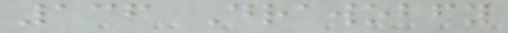136 Drawobfy
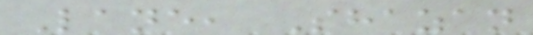Lane, Shazan
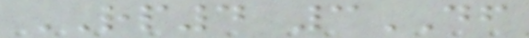RP4 3DF
